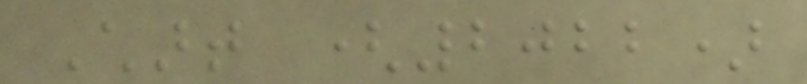Chart (2022)
